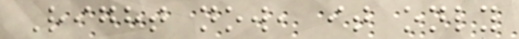Right now, it only
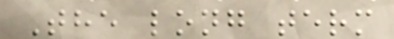The long term
